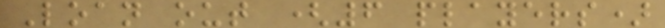Loan out (6 players)
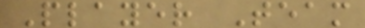Player Team
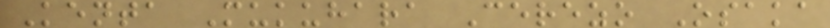Kenta Mukuhara Cerezo Osaka
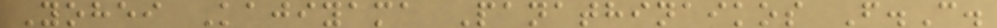Yohei Kajiyama Panathinaikos F.C.
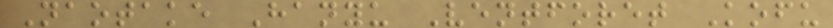Naotake Hanyu Ventforet Kofu
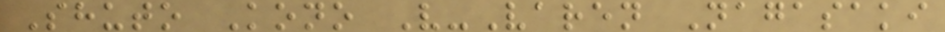Shuto Kono V-Varen Nagasaki
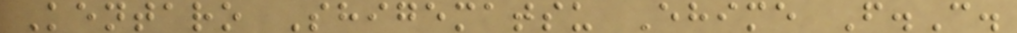Kentaro Shigematsu Ehime F.C.
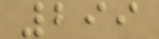299
